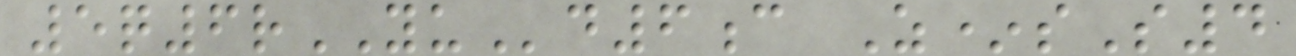5q6rYUd6c Z*sS4
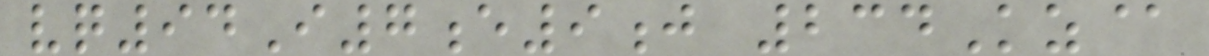vq94I7e9j 234Kz@
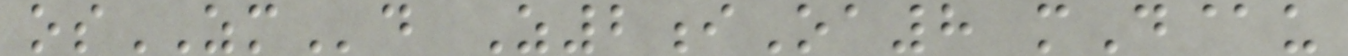osZMd Z2iOa8 mD@u
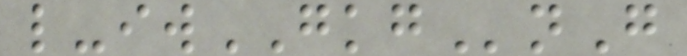l-iwGKGnG
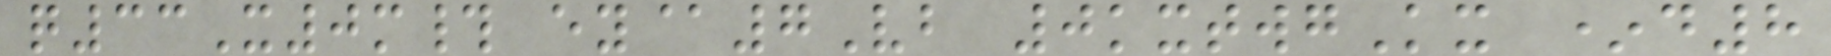q33X0m# ey@7Vb 0kxtwgKx *d8
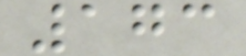173
